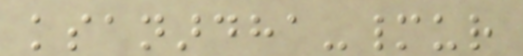ksanardha-manyur
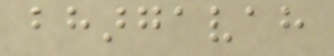bhargavah
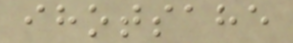ihotsahe
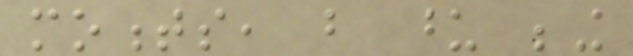moments, but upon being
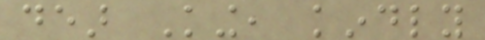dear King, kindly
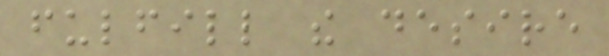fulfill the desire
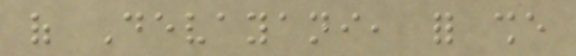of Devayani, for she
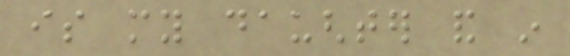is my daughter and in
